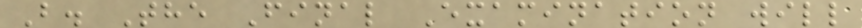B. The Final Examination will
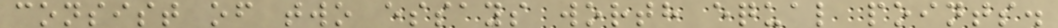consist of two essays worth equal points.
